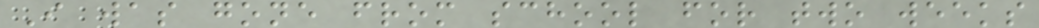I was gone from school for two weeks
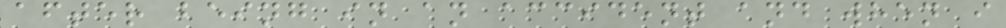after being in an accident and when i
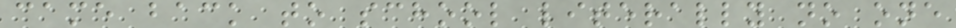came back to school literally no one
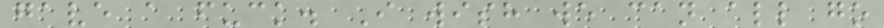gave a fuck. I wish we can all go
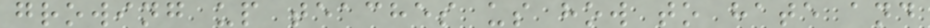growing up teaches us how to hate and
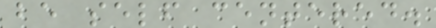be self centered.
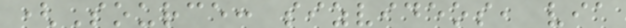(Source: sizvideos, via
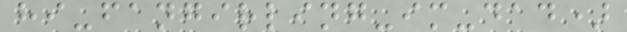hi-fangirling-im-dad)
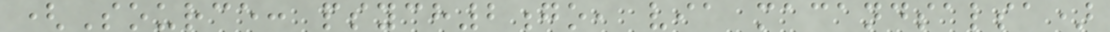(Source: psych2go, via macandsalsa)
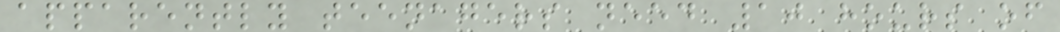apparently teenagers need 10 hours of
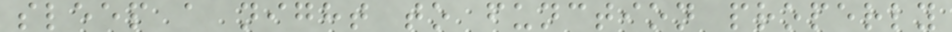sleep a night to function properly
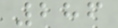286
